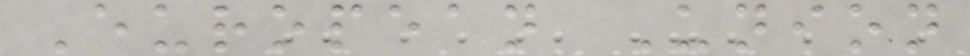European Union
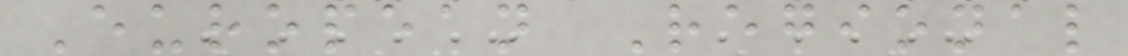European Regional
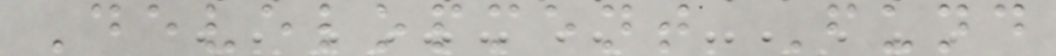Development Fund
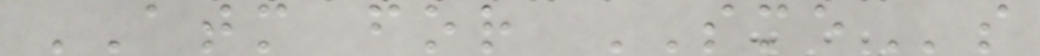ATM for SMEs
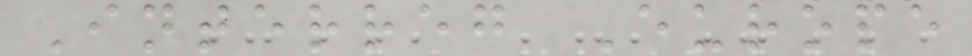Interreg Europe
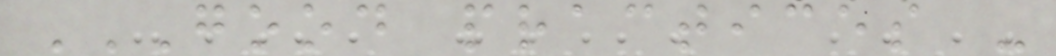GOOD PRACTICES -
